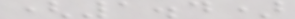(1.4)
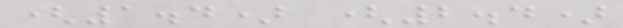(1.4) (2.4)
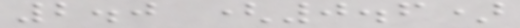2.0 (0.6)
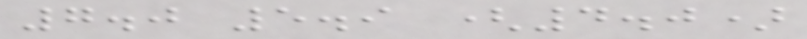7.0 5.9 (4.0)
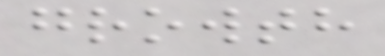growth
